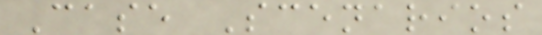Case Scenarios
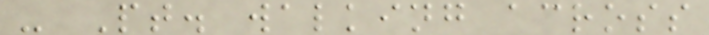- Pt. walking across
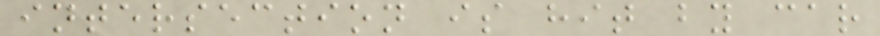intersection is hit by car
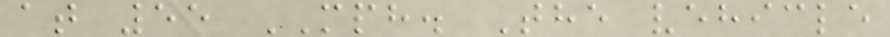at 55 MPH. The vehicle
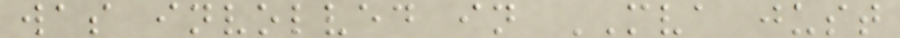was involved in MVA just
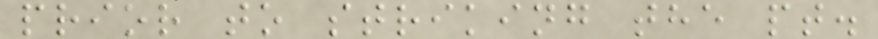prior to striking the pt.
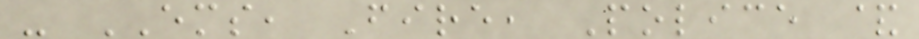- EMS, Fire, Police &
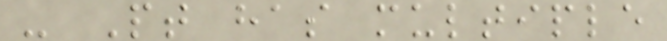- Pt has multiple
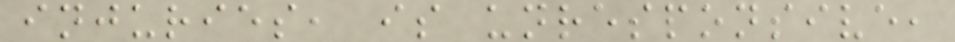injuries, is unresponsive,
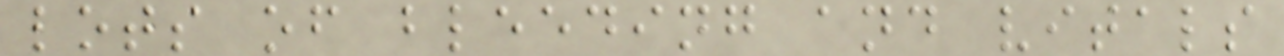lots of bleeding and vitals
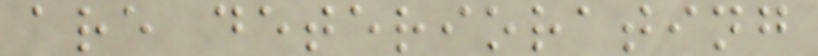are deteriorating
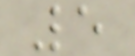5
